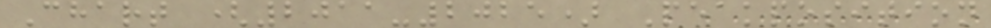Chart (2011-2025) Peakposition
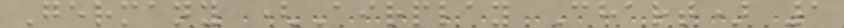Germany (Airplay Chart) 1
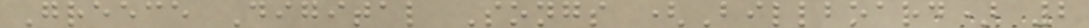Greece Digital Songs (Billboard) 2
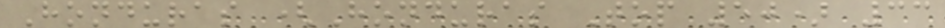Honduras (Honduras Top 50) 33
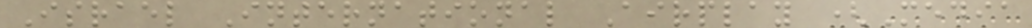Israel International Airplay (Media
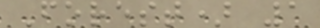Forest) 1
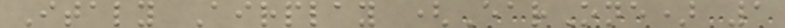Italy Airplay (EarOne) 1
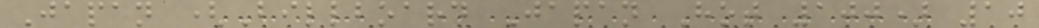Japan (Billboard Japan Hot 100) 10
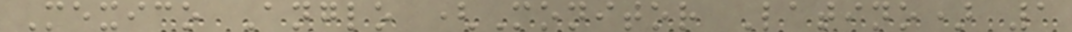Mexico Anglo (Monitor Latino) 1
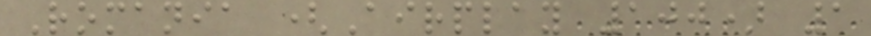Romania (Airplay 100) 1
